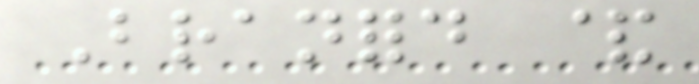Branford &
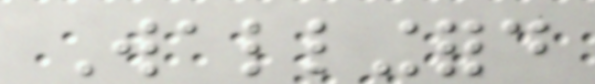Wallingford
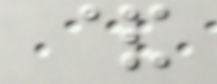&
